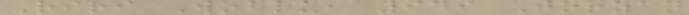Riri Woblu, 949 Jorzan
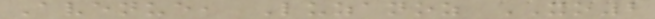Avenue, Luzanoz XO2
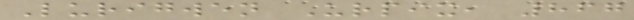Lurigwen Urpix, 867
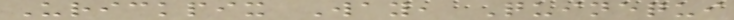Urickpix Way, Quinequi
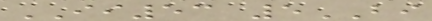II53 5BI
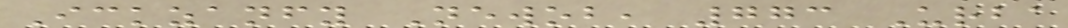Ickzanfy Newob, 773 Urba
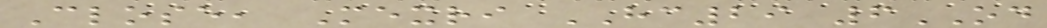Close, Mexri HC29 6OD
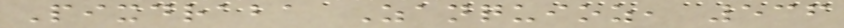Pixdraba Zanquioz, 536
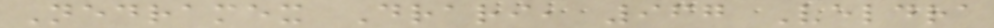Nedramex Drari, 967 Veldra
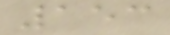153
